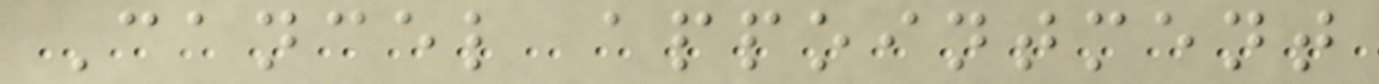Cancel appointment
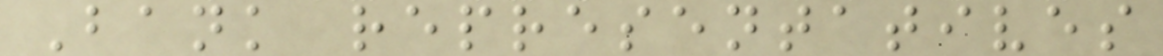Bank representatives
